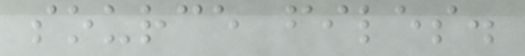source files.
